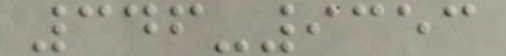346-9353
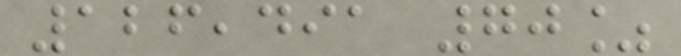126,491 70%
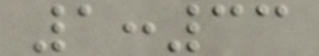1:33
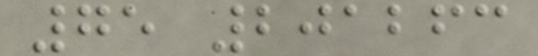75 201263
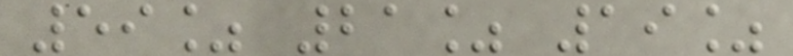59% 21% 19%
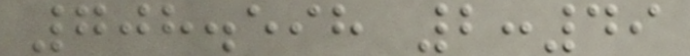708.598 2:49
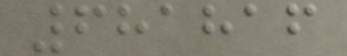681816
